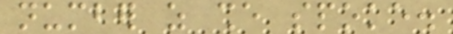number as she spoke.
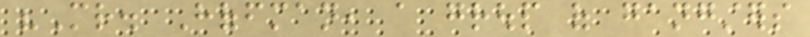"Mr. Hoffman, a group of gangsters
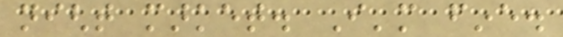night market. I'm fine.
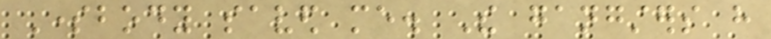Somebody saved me. The gangsters have
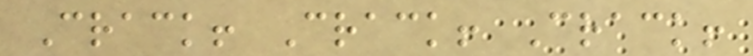Crack! Crack! Crack!
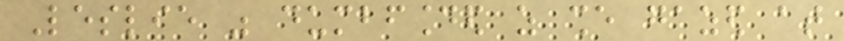Leslie was dumbfounded as she gazed at
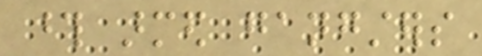those armed gangsters
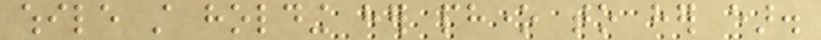while still holding her phone to her ear.
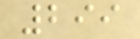299
